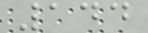144
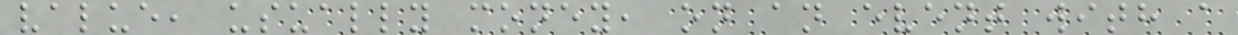value, usually money, on an event with a
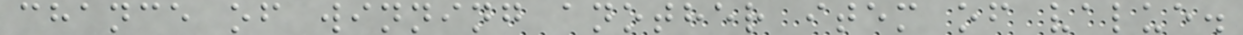chance of winning another item of value.
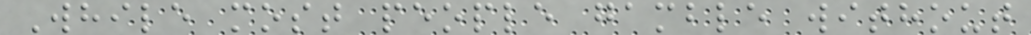While most people gamble without
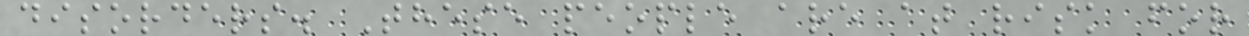disorders. These people are at risk for
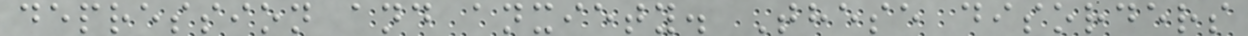depression and anxiety. These disorders
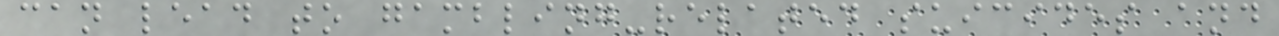can lead to gambling-related suicides and
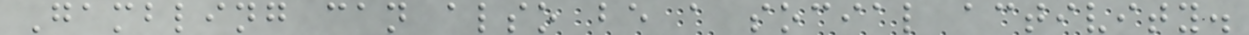Gambling can also be a social activity.
